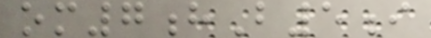om7hB5i
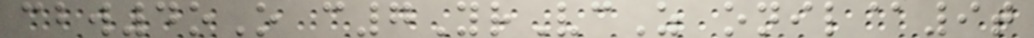cbw4oO c7YrVcZ onil@9t
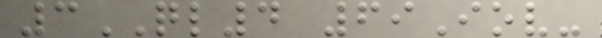3QL4 69Iov-
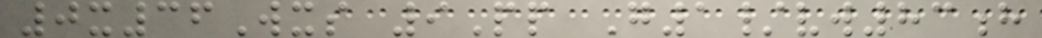0x36Wxs 9Pp G1/vw83h
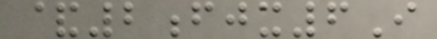&2fjx6I
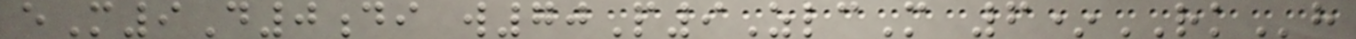eM9D0di w70P9ZlcM 6*RKh
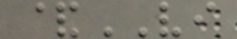&VI
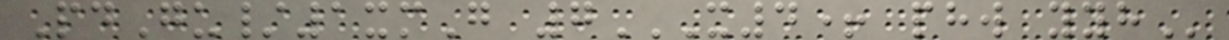PdGu/1xmG 7X4+ PHW YYH
